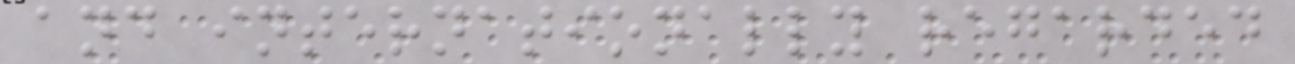and internationally regarded
